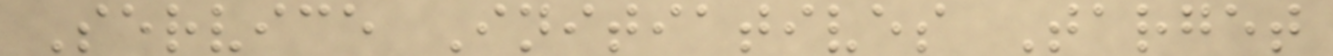Service Initiatives Target
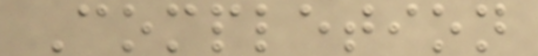Completion
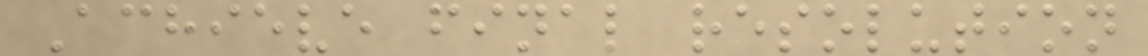Achieve final resolution
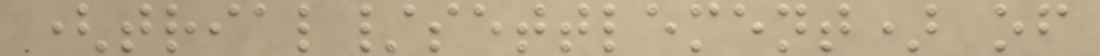(trial/settlement) of
